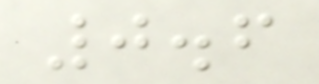0.6
